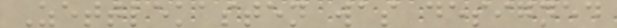Zettlekasten was designed
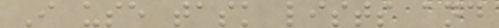I use task lists and
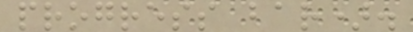progress bar).
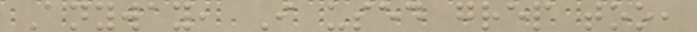Anyway, I used grep too,
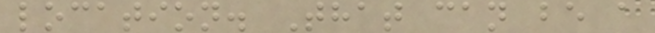location. That can be a
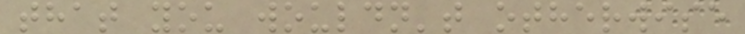that you wouldn't otherwise
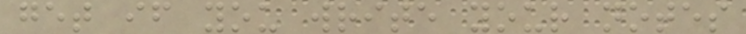get if you write your notes
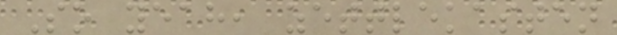So yeah, zettlekasten
